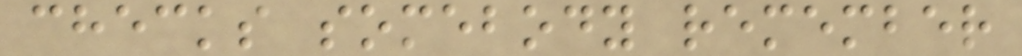checks somebody remember
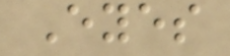Eyes
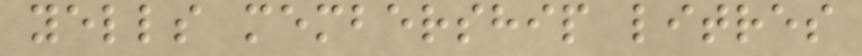yells membership litres
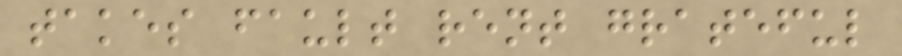takes fault rent grateful
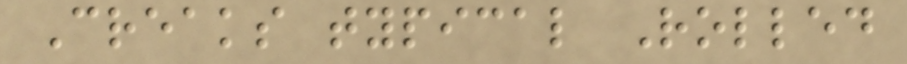Creaks typical Rolled
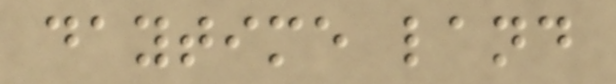daytime land
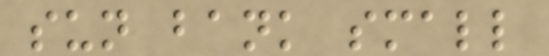sun bank small
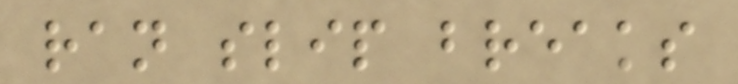ran slip breaks
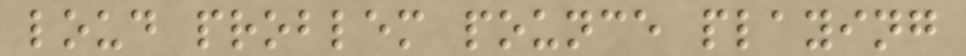loud problem pounce playing
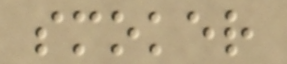smoker
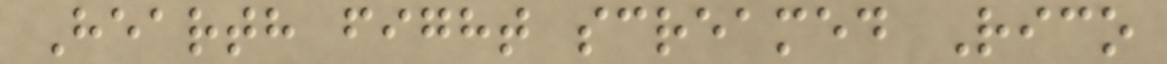Hearth fight screamed Rico
